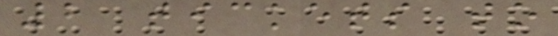2 tickets to
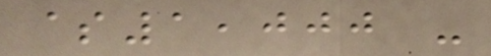$1,000 -
